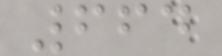664
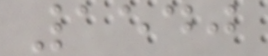1540
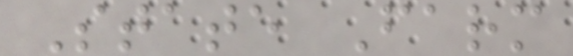State Farm
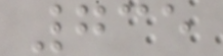735
